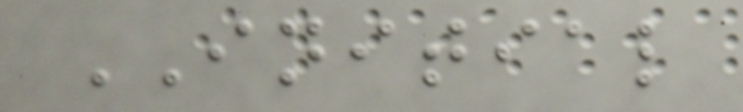INITIAL
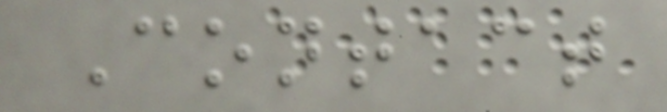Contact
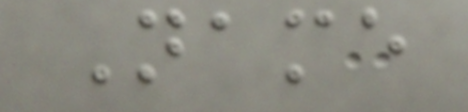Name
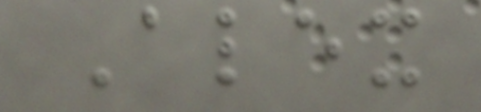Alex
